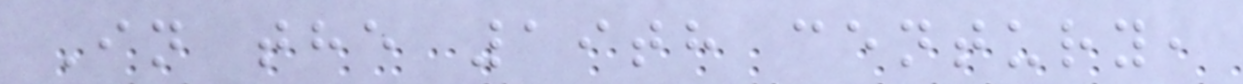In the 19th century,
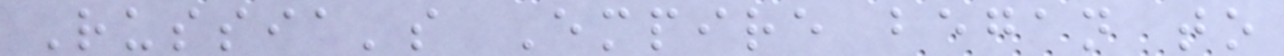Russia's Empire began to
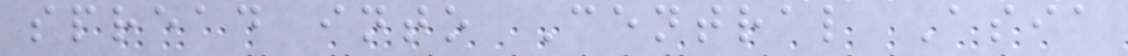spread into Central Asia
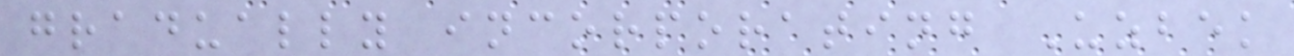gradually incorporating Uzbek
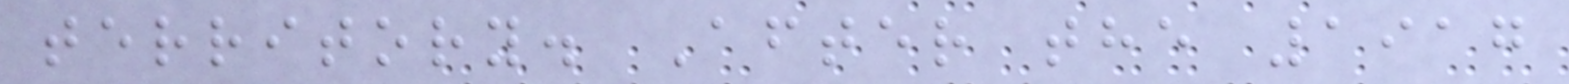territory. After the 1917
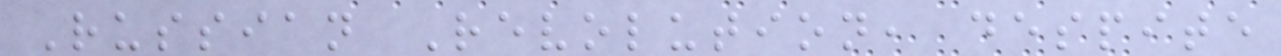Russian Revolution, despite
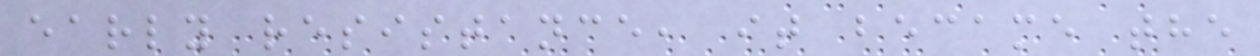early resistance, it became the
